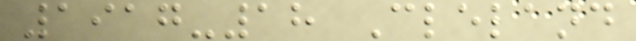1917-18 Cleland
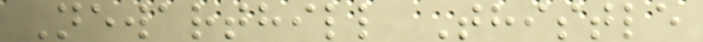Newarthill Thistle
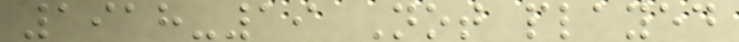1918-19 Not played
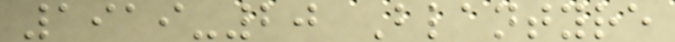1919-20 Blantyre
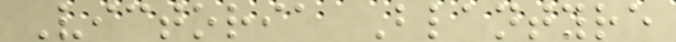Victoria Blantyre
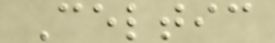Celtic
